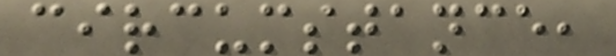circumstance,
